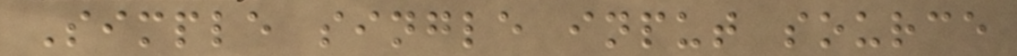Simple single input source
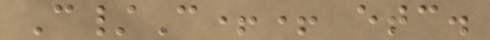C/C++ etc.
